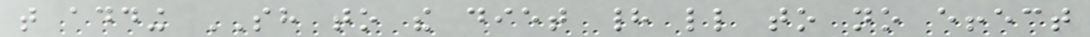that adding SH to the diet had little to no effect
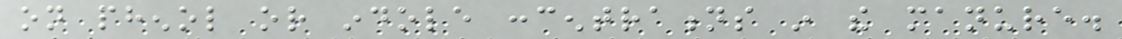on phenol or indole concentrations in the manure.
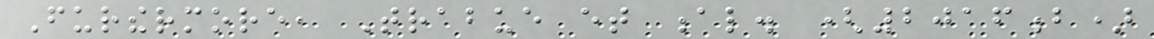Furthermore, Trabue et al. (2016b)
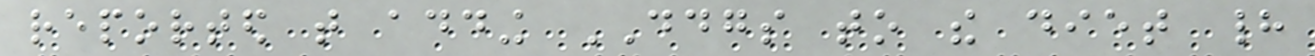reported that adding DDGS to the diet had
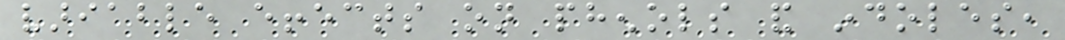variable effects on phenols and indoles,
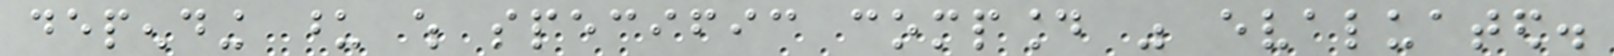depending upon which specific compound was evaluated.
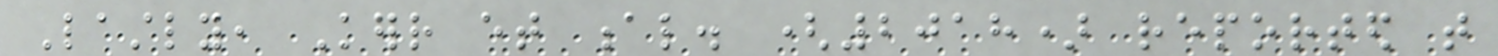Lastly, Kerr et al. (2018) reported that
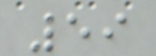59
